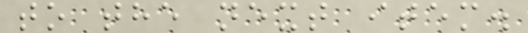to the next item.
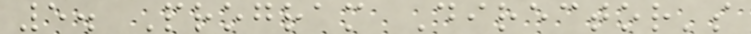5. Program Director's
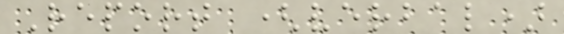Report (verbal)
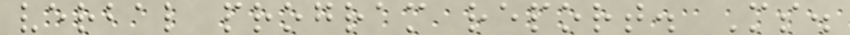verbal program report. Ms.
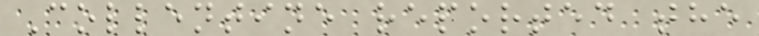Collentine reported the
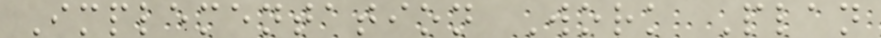Implementation Work Plan
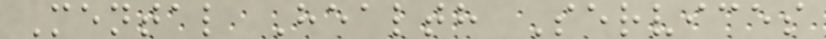Mental Health Services
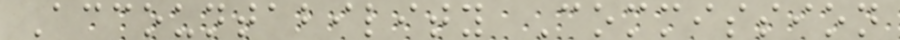Accountability Commission
